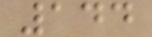144
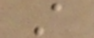A
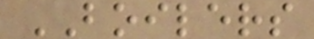BOILERS
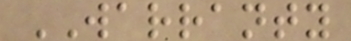WARRANTY
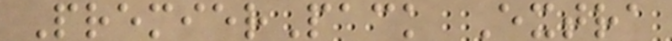PremierPack Extra
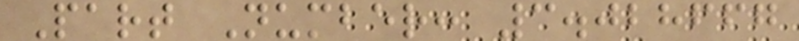Part Number: 3.028667
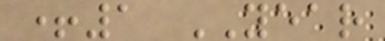+1 YEAR
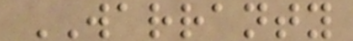WARRANTY
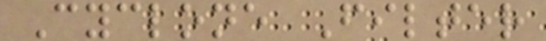Cyclone Filter
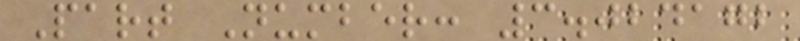Part Number: 3.024172
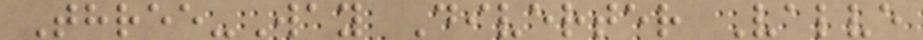Three-Way Diverter Valve
